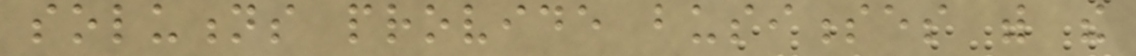solutions provide businesses with the
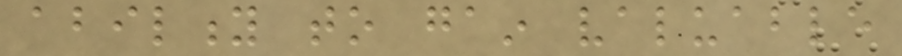ability to gain valuable
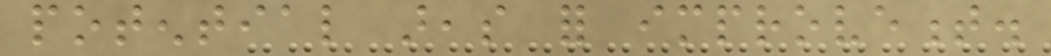potential areas for improvement.
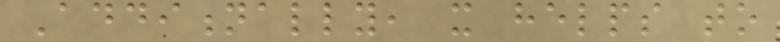Additionally, it helps to
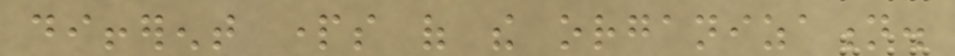different parts of the organization.
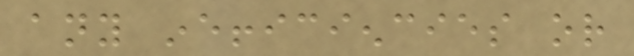any inefficiencies or
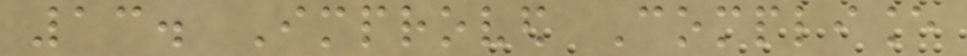13. Improved Compliance
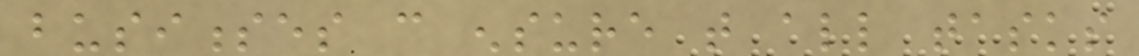businesses can ensure that all tasks
